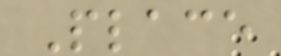Place
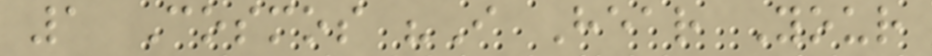1 Cosmos "I Hear Your
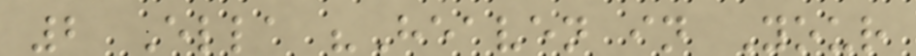2 Ella "Heaven in Your
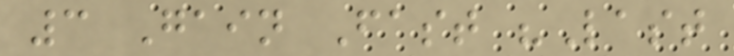3 Gain Fast "Last
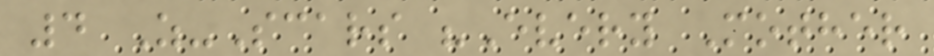4 Z-Scars "Every Mother
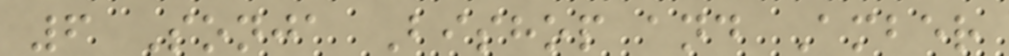6 Sonja Bishop and Amber
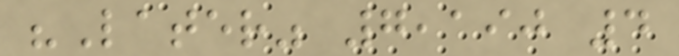"Later" 7,190 4
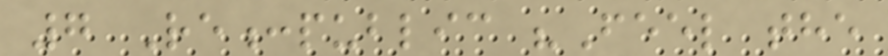7 Re:public "Feel the
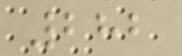282
